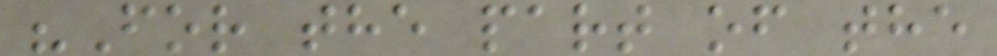"For the part of the
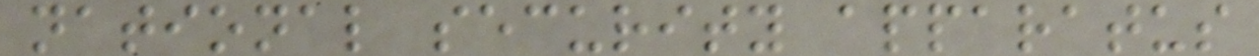national security apparatus
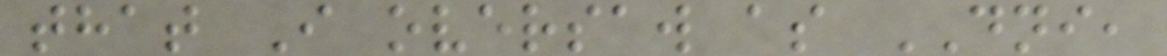that I oversaw as DNI,
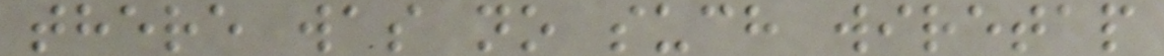there was no such wiretap
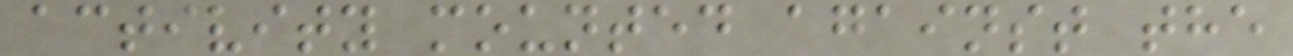activity mounted against the
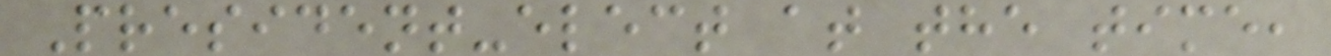President-elect at the time,
